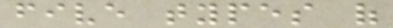five types of
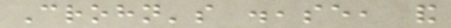Crohn's disease, and
